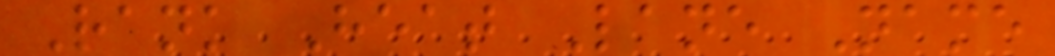Rank Heat Lane Name
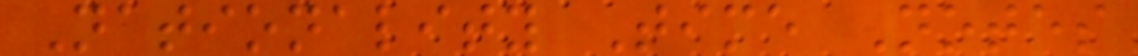Nationality Time Notes
